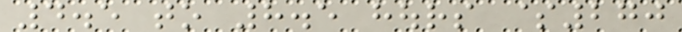4.5 to 8.5 hours $270
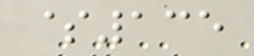$135
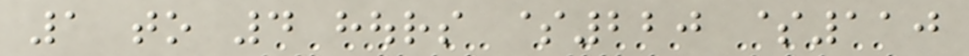1 to 4 hours $220 $110
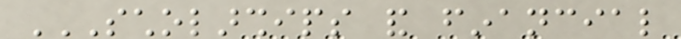SCHOLARSHIPS AND FINANCIAL
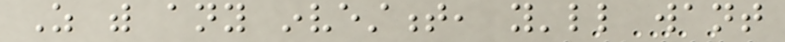As with any investment, you'll want
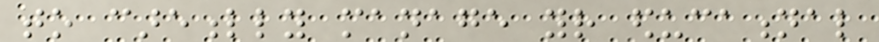to carefully manage your educational
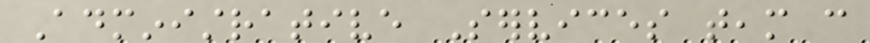Administrative Services team can
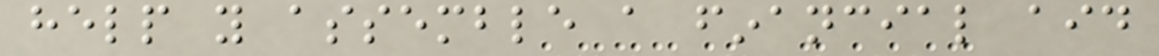help you assemble a financial aid
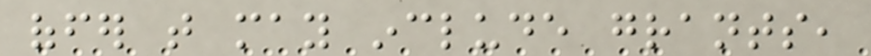offer that may include grants,
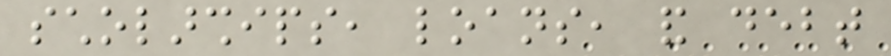scholarships, loans, and debt
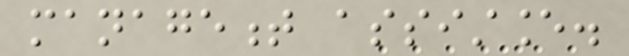management assistance.
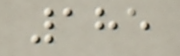185
